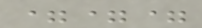===
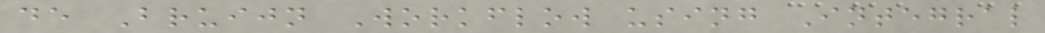de Bruijn Workflow using Integral
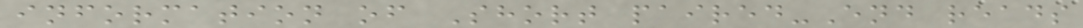information of Short paired-End reads
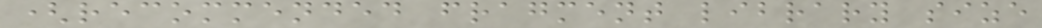(recommended fragment library size
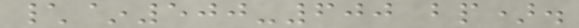\~500-600 bp).
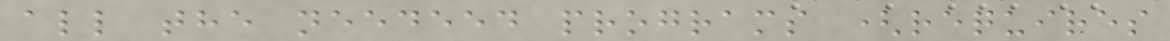all the needeed programs (requires
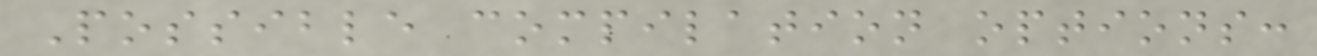Possible compilation options:
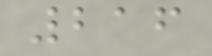216
